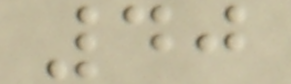40
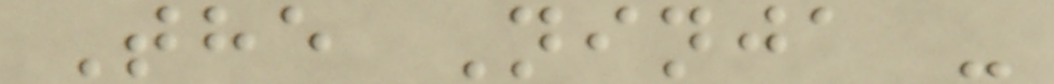The Ninja -
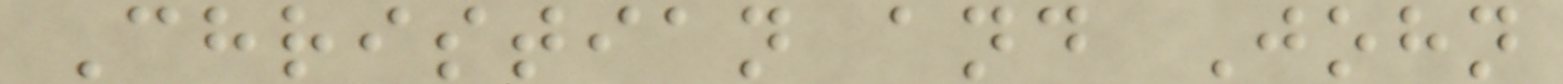Christian and John
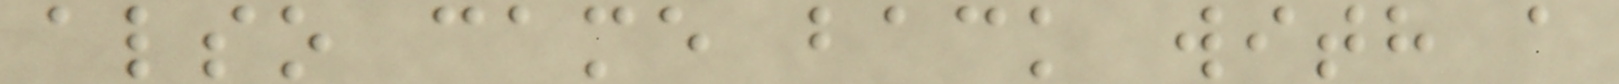also came back with a
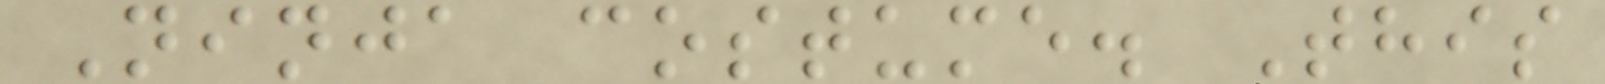Ninja costume. This
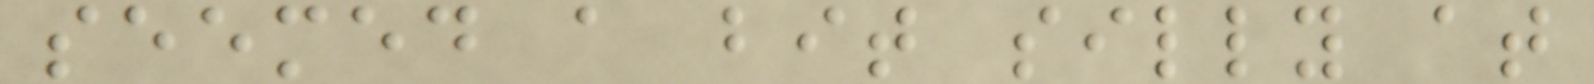seemed a bit silly at
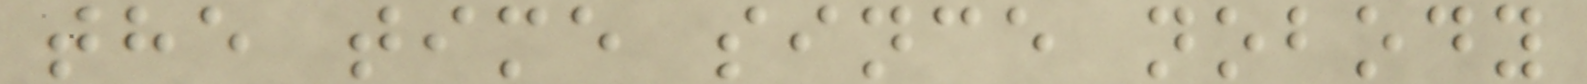the time since nobody
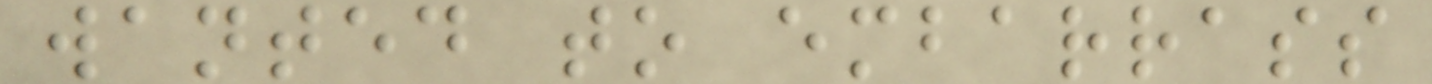wanted to embarrass
